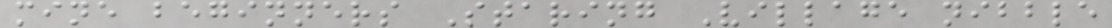mine beginners Staring Village nibble
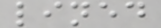lined
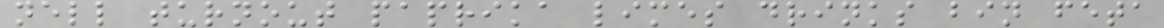nell turnout paprika limes drinks bin feta
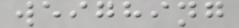weighing
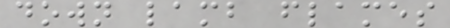down lamb flames
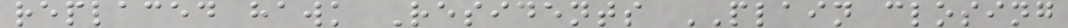replaced hawk Residents PLAIN closing
